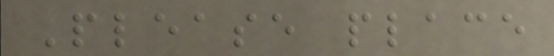Please place
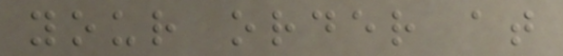your order at
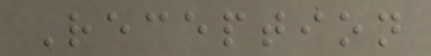Reception
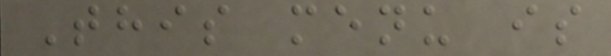This menu is
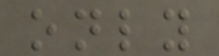only
